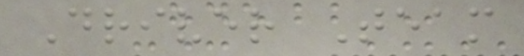Driver Team
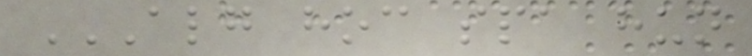ALG HOC SPA HUN
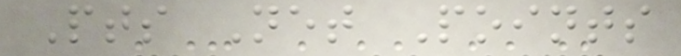Pts Net Points
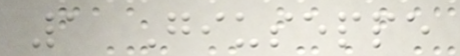1 Giuseppe
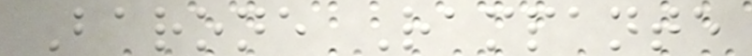Barone Rampante
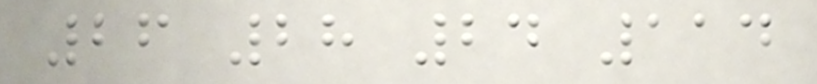26 28 24 114
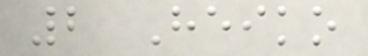2 Heiko
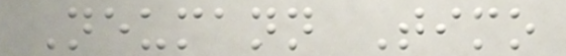Neumann Timo
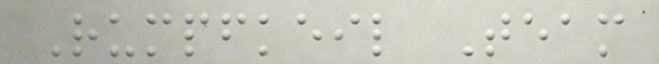Rumpfkeil Team
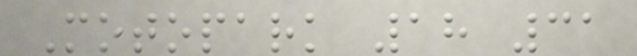Motopark 18 31
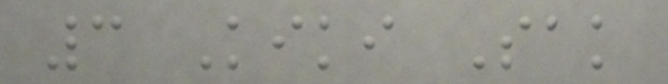3 Kiki Sak
